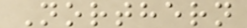Northern
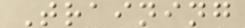Training
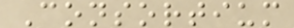Consortium
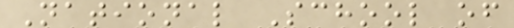National School of
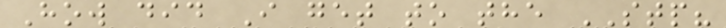How did I get to the STP?
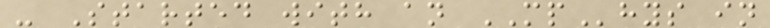- Started with an MPhys in
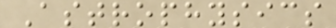Astrophysics
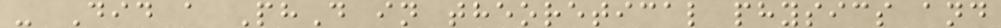- Did a PhD in theoretical physics and
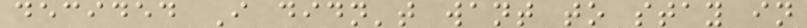decided I didn't want to stay in
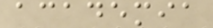academia
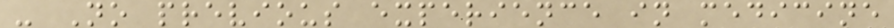- No previous experience in medicine
